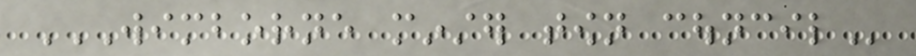WIMBORNE MINSTER TOWN COUNCIL
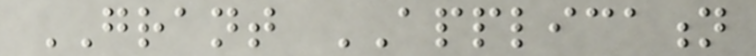GRANT APPLICATION
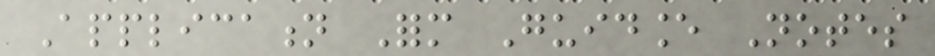Application Form Guidance Notes
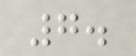7.
